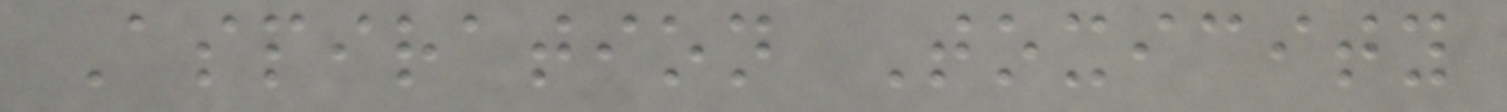Aspiration Toxicity
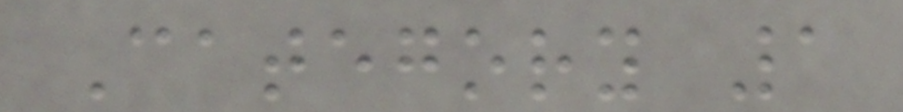Category 1
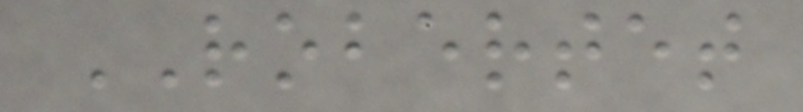ROBERTET
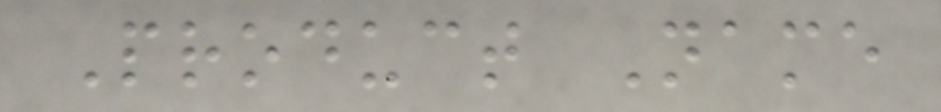Product Name
